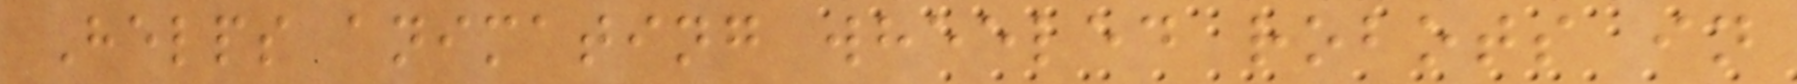Helps animating wheeled robots in
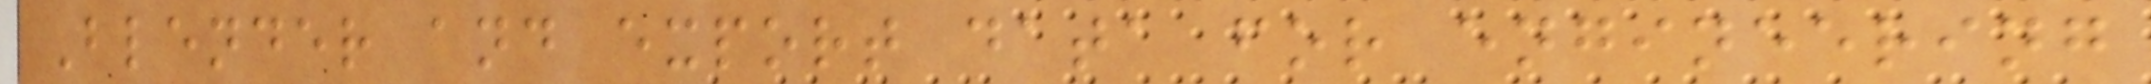Blender and export data for engineering
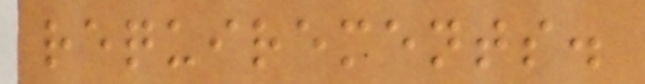requirements.
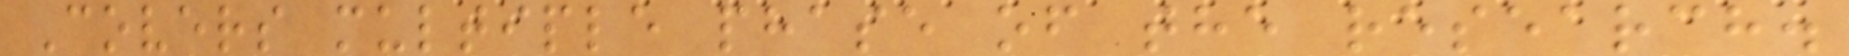Covers multiple phase of the research.
